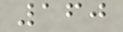160
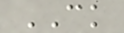CK
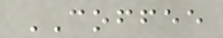COFFEE
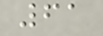61
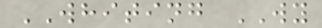WHITING WY
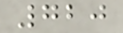720
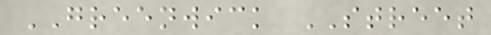GREENWICK STREET
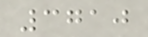3710
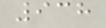938
